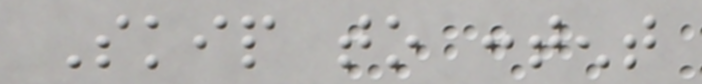Skip to content
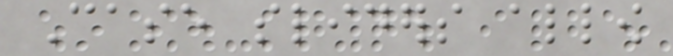Case sliders allow
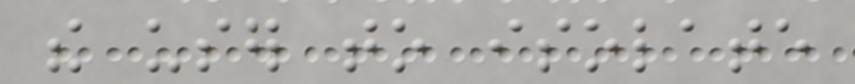the user to isolate
